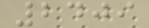2409
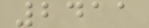2411
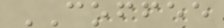COFFEE
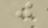j
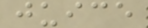juice
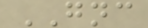GNC
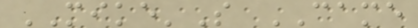MIKE'S CAME
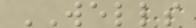WELLS
